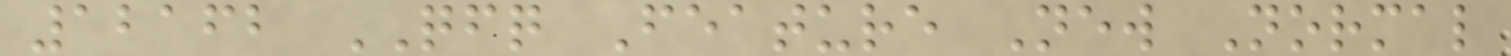12162 QFQ Feature New Normal
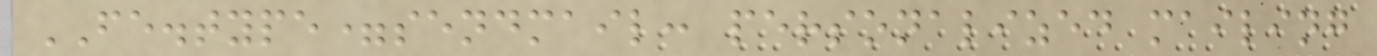FE.type=sendmail: personalized mailing
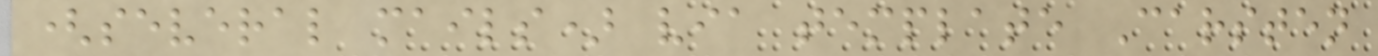(several mails) via template Carsten
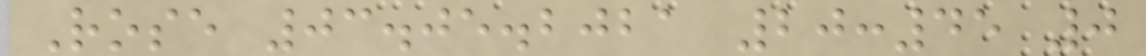Rose 03.05.2021 20:45 0
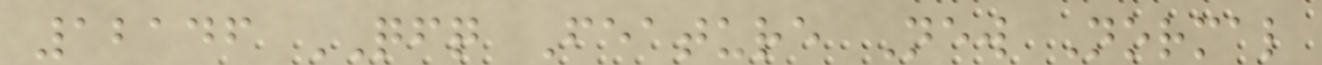12146 QFQ Feature New Normal
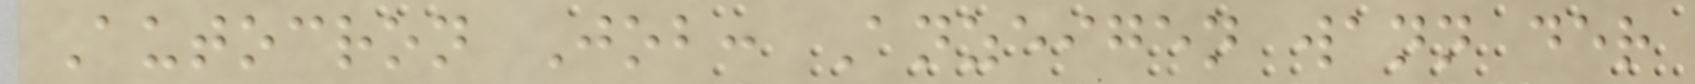Autocron Job: Anzeigen wann der
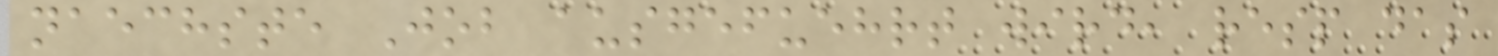naechste Job ausgefuehrt wird, resp das
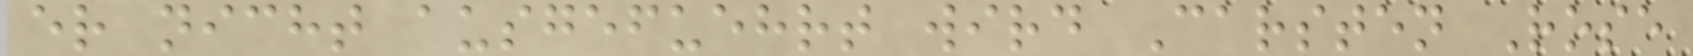er nicht ausgefuehrt wird Carsten Rose
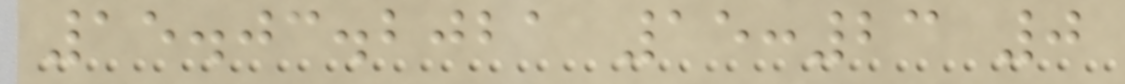15.03.2021 15:23 0
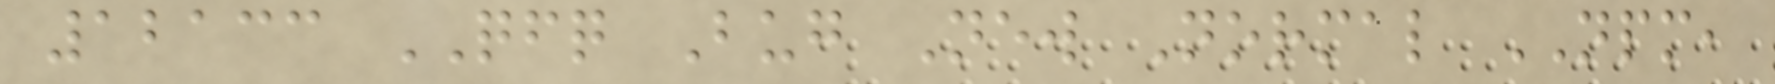12133 QFQ Bug New Normal NPM,
